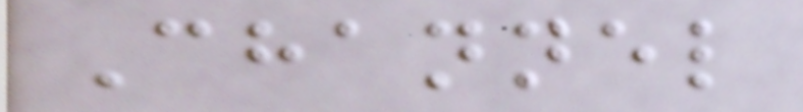Channel
